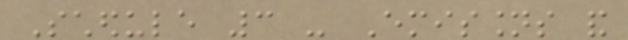Schedule 3 - Emissions and
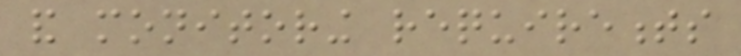and monitoring requirements
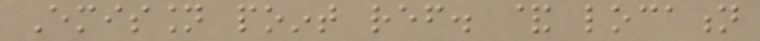Emission point ref. & location
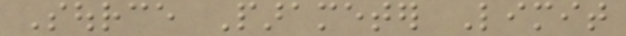Source Parameter Limit
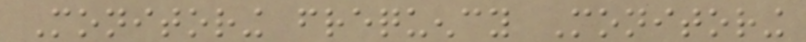Monitoring frequency Monitoring
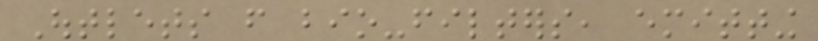Outlets from bio-filters, emitting
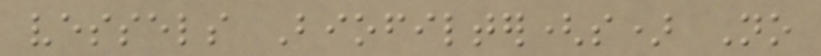vessels Biofilter(s) No
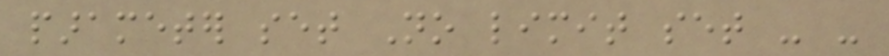parameter set No limit set - -
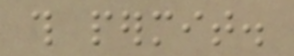this permit.
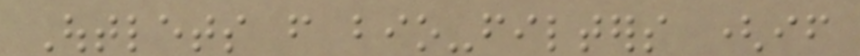Outlets from bio-filters (if
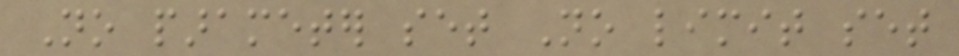No parameter set No limit set
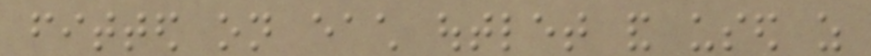fitted on each outlet and used as
